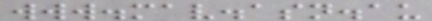www.mav.asn.au
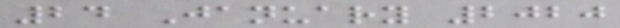24 January 2020
